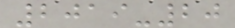2019-20
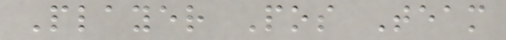Player Pos Team
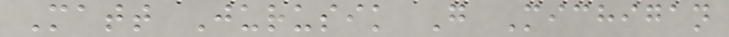Matt Jurusik G Michigan
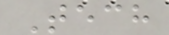Tech
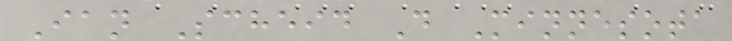Ian Scheid D Minnesota
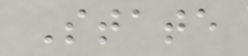State
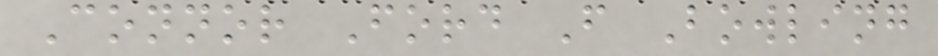Connor Ford F Bowling
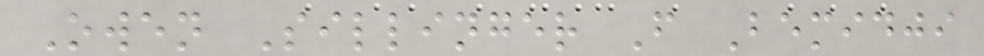Owen Sillinger F Bemidji
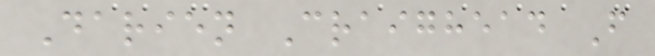Darien Craighead F
